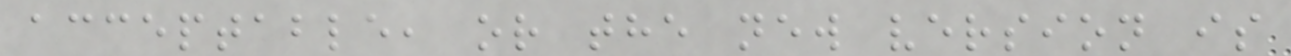acceptable, or the new version is
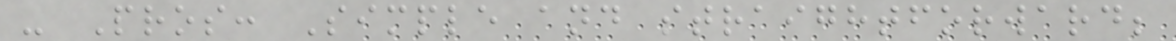- Pros: Simple and straightforward;
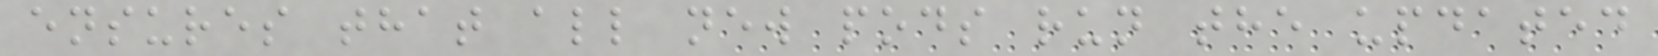ensures that all new pods run the updated
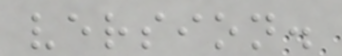version.
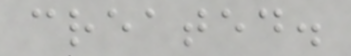created.
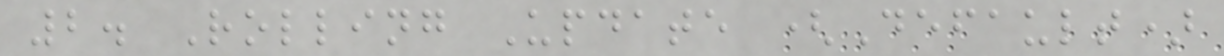2. Rolling Update (Default)
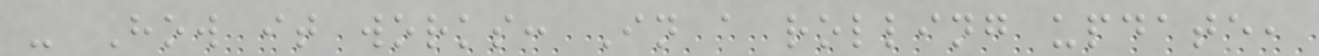- How it works: In a rolling update,
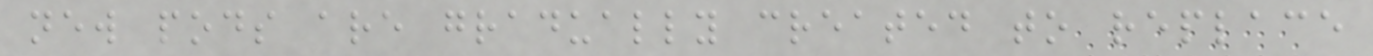new pods are gradually created to replace
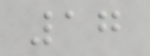17
